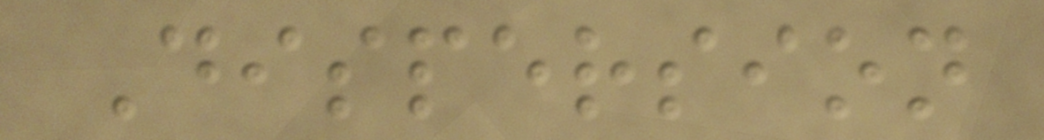Dispersion
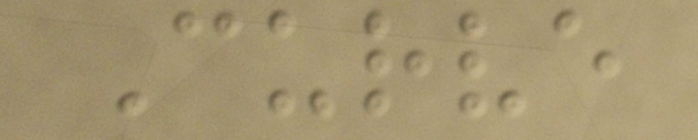Curve
